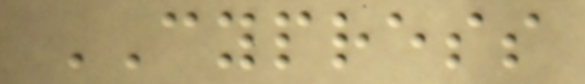CYPRESS
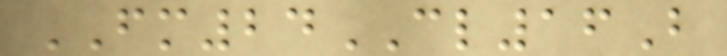FM24CL16B
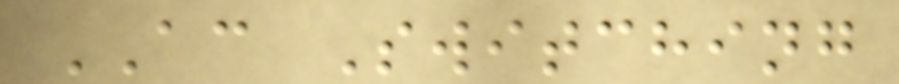AC Switching
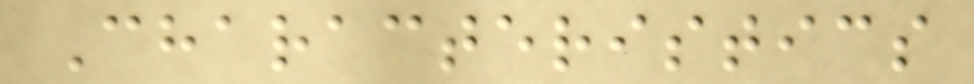Characteristics
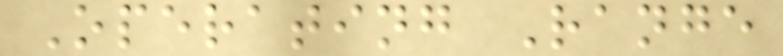Operating Range
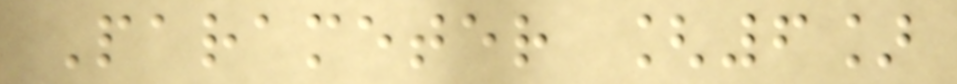Parameter [6]
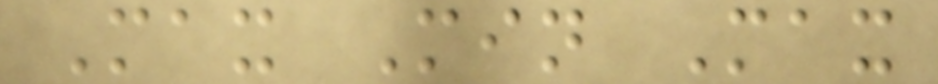Max Min Max
